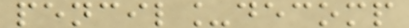pencil_decomp
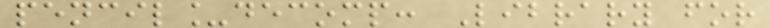pencil_decomp: Library for
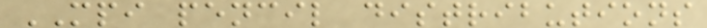MPI pencil distributions
